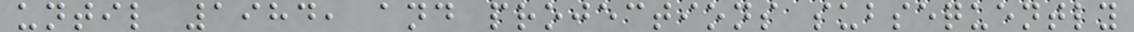until 1984, and projections subsequently
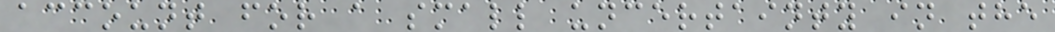account for a small uncertainty in the
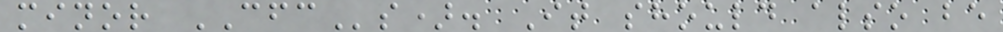minor CFCs). It should also be
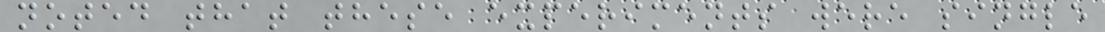noted that these experiments were single
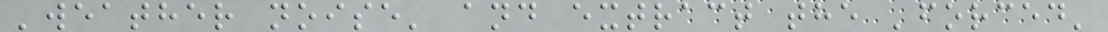'weather noise' and extract the 'forced'
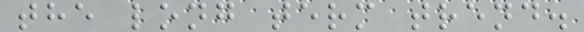the long term trend.
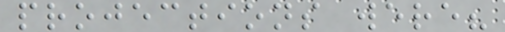projections were?
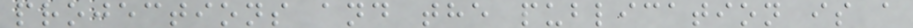projections and the publication is a
